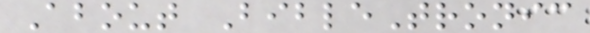About BibleTronic
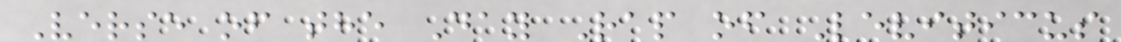Verse of the Day Rap of Leviticus
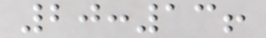20:13!
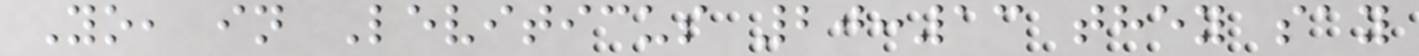Yo, in Leviticus 20:13 they say
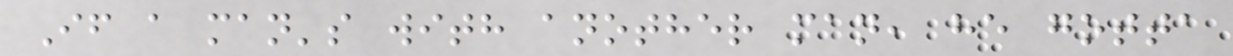If a man's with another man, he gotta
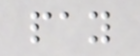pay
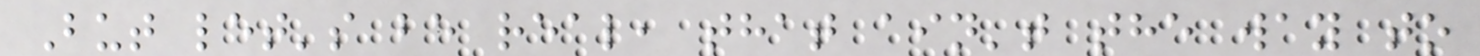But let's be real, that ain't the way to
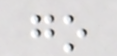go
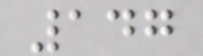147
